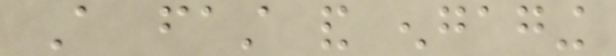A fast and engaging
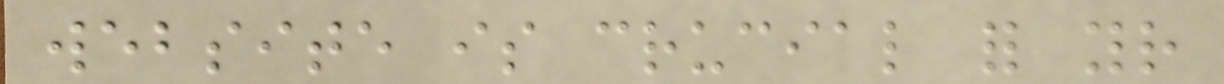website is crucial for your
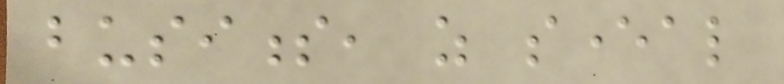business, as several
